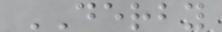DERBY
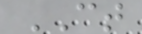CT
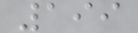199
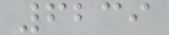6239
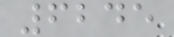6245
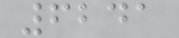6241
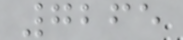7265
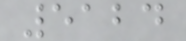5124
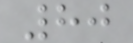80
